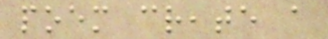poem create a
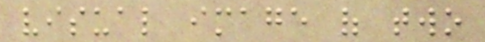visual image of two
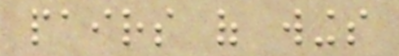pairs of wings
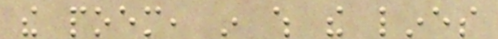the poem, in which the lines
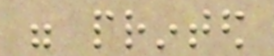were printed
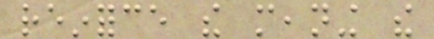reinforce the meaning the
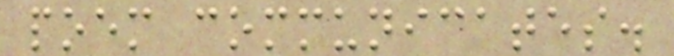poem communicates.
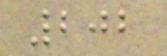202
